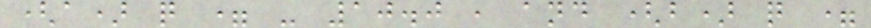(a) q = - 10.0 , and (b) q =
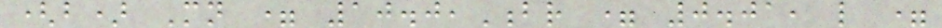(b) Mn = 10.0,Br = 0.01, l =
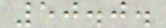50.0.
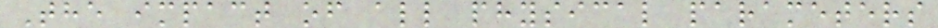The impact of all physical parameters
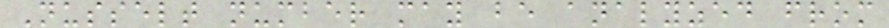Nusselt number may be analyzed from
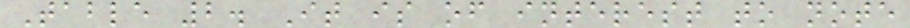Table 2. It is of interest to note
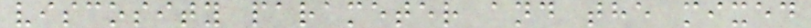viscosity parameter and the mixed
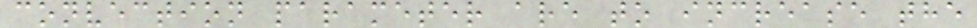convection parameter are to increase the
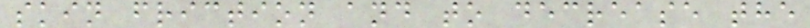skin friction and to decrease the
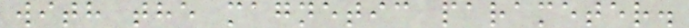with the magnetic parameter.
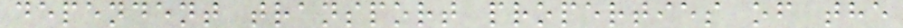dependent transport properties of the
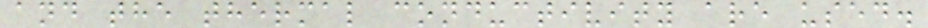and the thermal conductivity are used.
